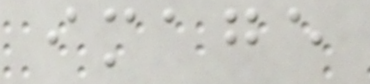image
